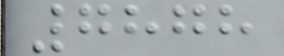7878
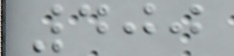400
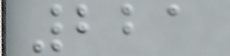221
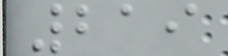219
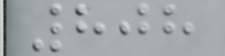808
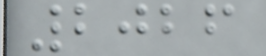2026
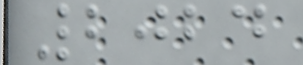2024
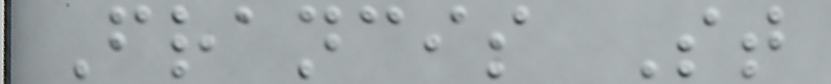Francis St
